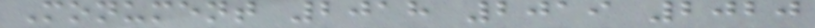Monument 2018 2019 2020
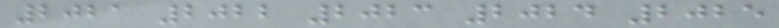2021 2022 2023 2024 2025
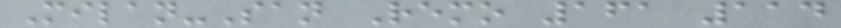Milan-San Remo 161 114
